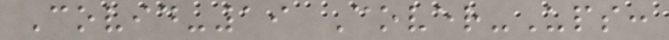Covid-19 Cover-Ups:
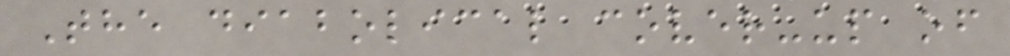The diabolical cover-up of
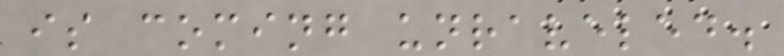is coming unraveled.
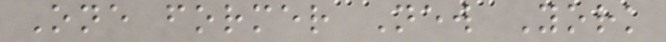One former New York
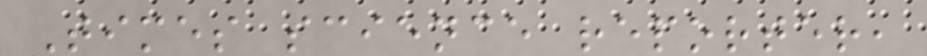Times science reporter,
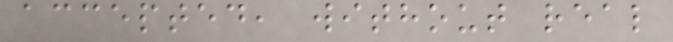accepted, without real
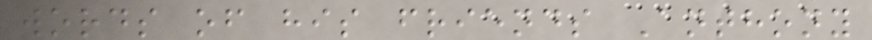words of his friends Anthony
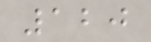120
